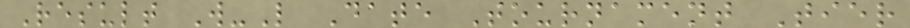Result W-L Date Tournament Tier
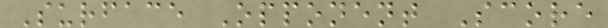Surface Opponent Score
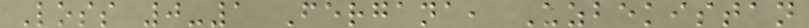Loss 0-1 Fergana, Uzbekistan
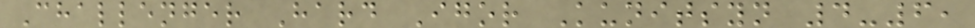Challenger Hard Igor Kunitsyn 4-6,
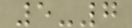5-7
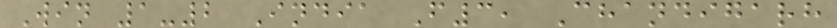Win 1-2 India F3, Chandigarh
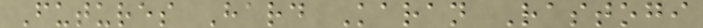Futures Hard Karan Rastogi
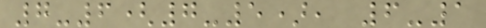7-6(7-5), 6-1
